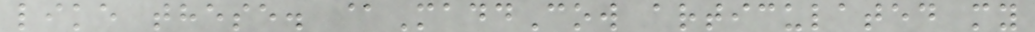like these. @MaddCow articulated my
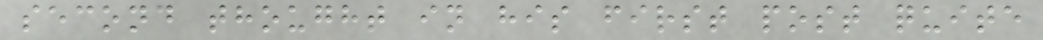second thought in his first post quite
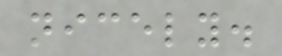nicely.
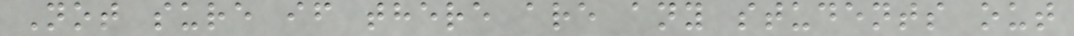Not sure if there are any students out
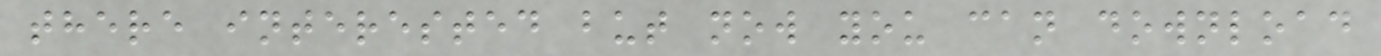there interested but now you can download
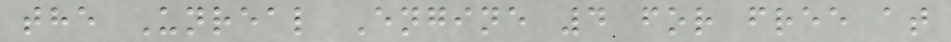the Unreal Engine 4 for free at
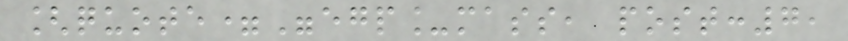[quote="egp_mass, post:7,
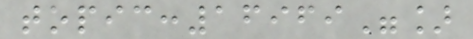topic:16969"]
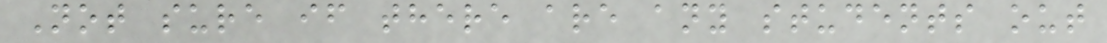Not sure if there are any students out
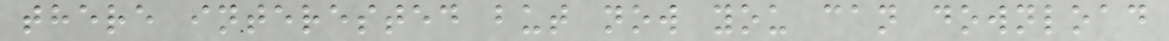there interested but now you can download
